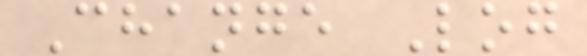Change Log
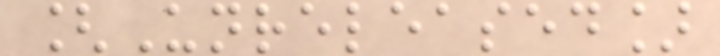[Unreleased]
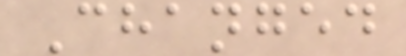Changed
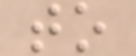to
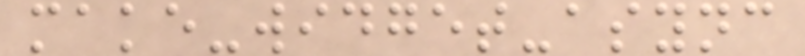make-widget-async
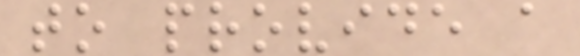to provide a
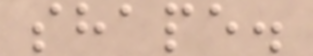shape.
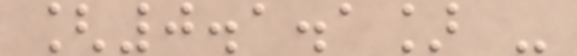[0.1.1] -
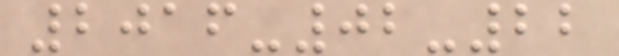2016-02-22
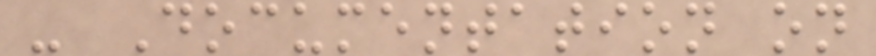- Documentation on
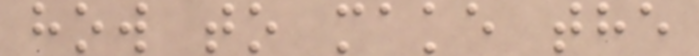how to make the
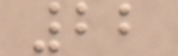22
